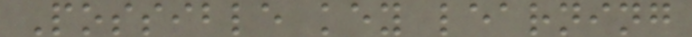Possible key learning
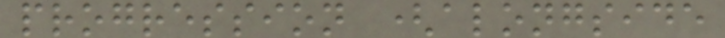progression (alongside
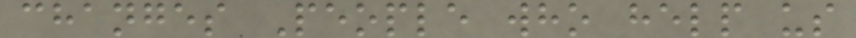changes People who help us
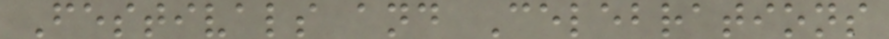Festivals and Celebrations
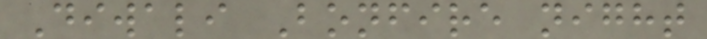Diwali Bonfire night
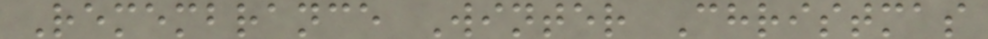Remembrance Winter Christmas
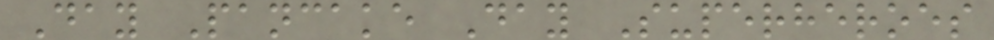Day Pancake Day Superheroes
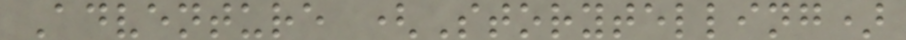Adventure (Storytelling)
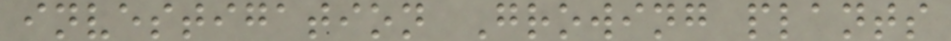investigation Growing plants
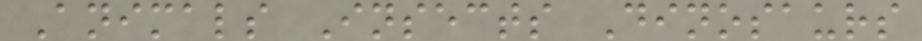Animals Insects Dinosaurs
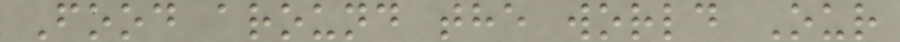Food around the world Our
